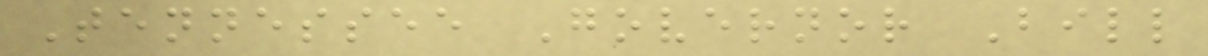Tennessee Governor Bill
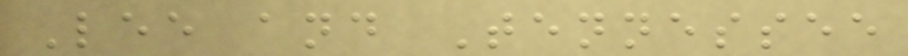Lee and Tennessee
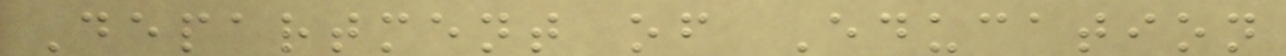Department of Education
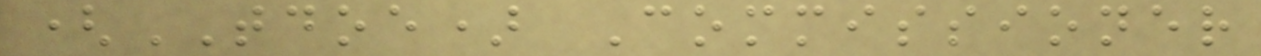(TDOE) Commissioner
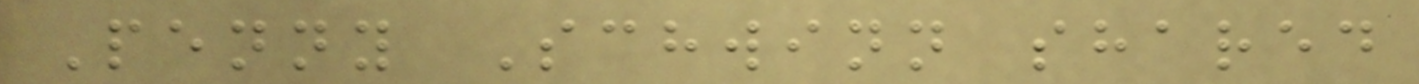Penny Schwinn shared
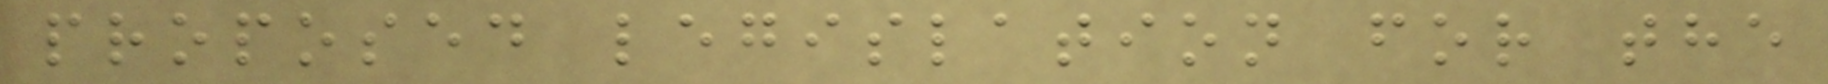proposed legislation for the
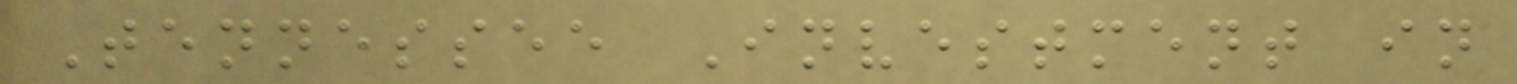Tennessee Investment in
